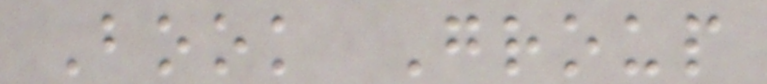Book Group
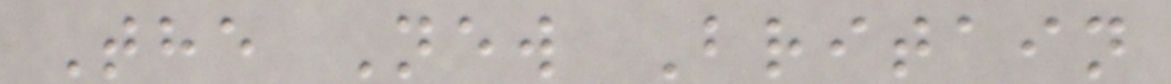The New Britain
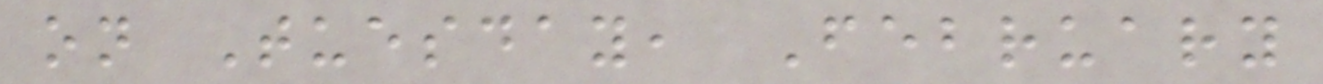on Tuesday, February
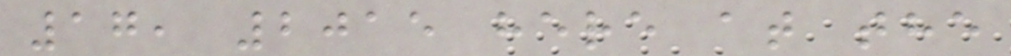17, 2015 here at the
